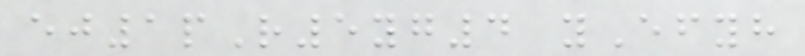ej1pR5yg4 yEfyh
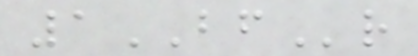1BFr
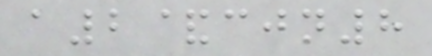a2&cjn8
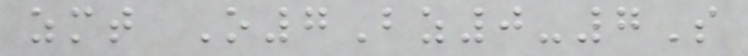zmt O7Bz0-7S
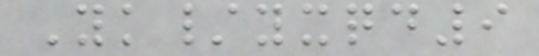Yk/yxqd9
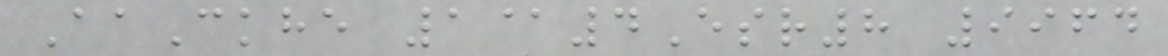AaCkhe 1@4Esr8 9964
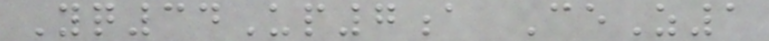Yq34Up7a CeZ1
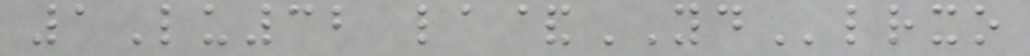1Lu32 la&YDlrxo
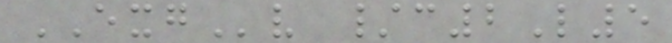EXGv /c2L5
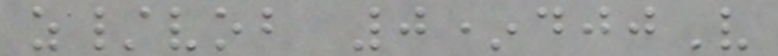z/vob 0*djjV
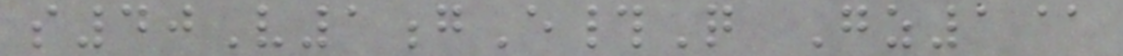s40V1gE#Q Gz1@
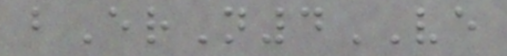bErN4VE
